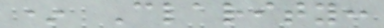* Clarity:
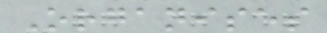Organises
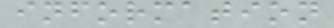information
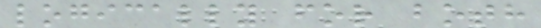logically for both
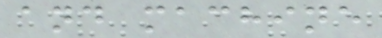and machine
